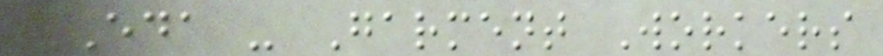EDA - Garment Workers
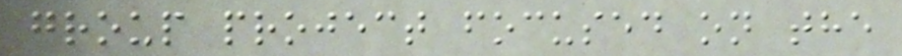group project focused on the
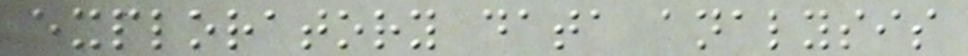exploratory data analysis
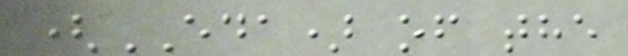(EDA) of the
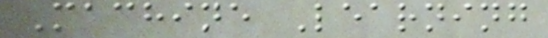Machine Learning
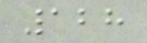128
